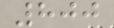800
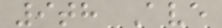9th Ave
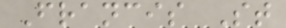Francis St
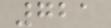721
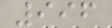996
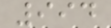994
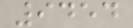9454
